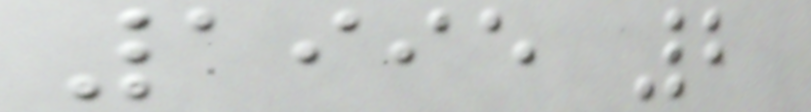1995 2
